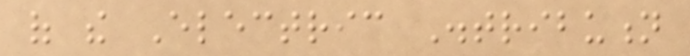of the Electric Distribution
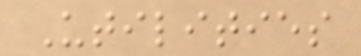Utilities
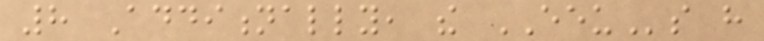8 Additionally, the EEUs have
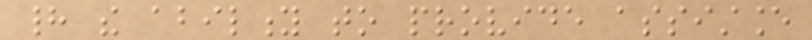had the ability to provide assistance
